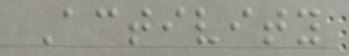Activity
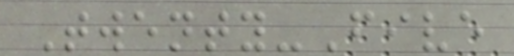Twenty-Five
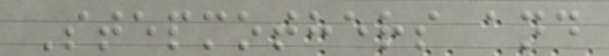Stepmothers and
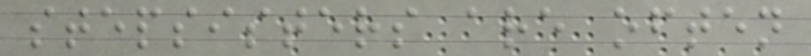stepsisters are often
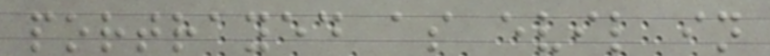portrayed as evil in
